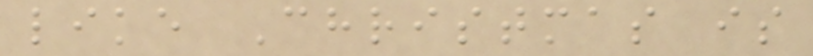like Christmas is
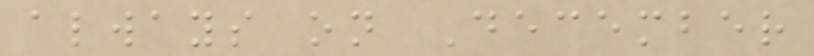always on December
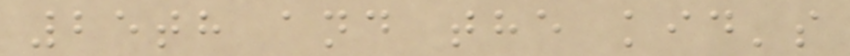25th and the kid's
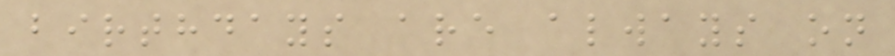birthdays are always on
